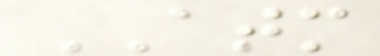ATM
